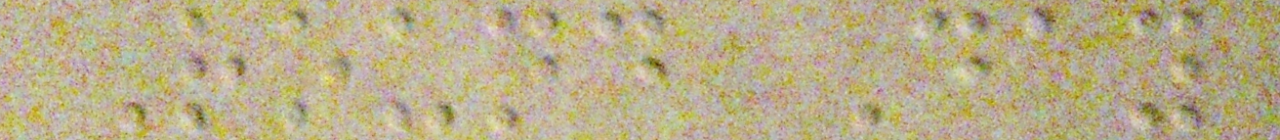Round Day
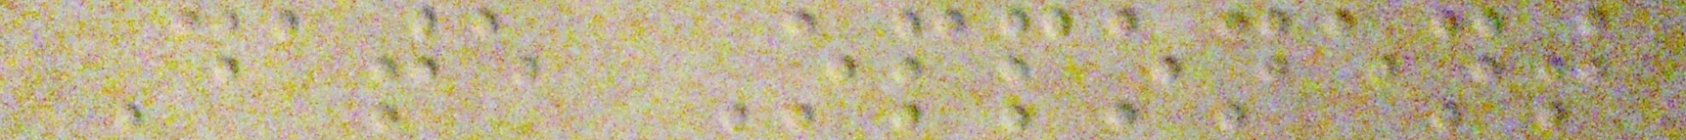Date Opponent
